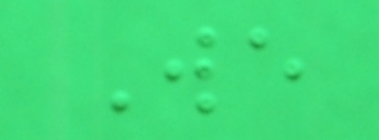We
